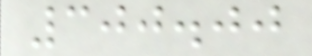300.00
